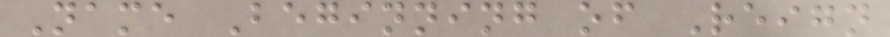Name Beginning of Reign
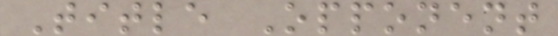Title Opponent
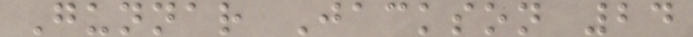Gunnar Jackson 24
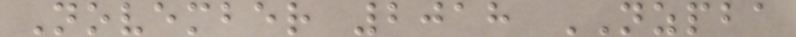November 2018 NZPBA
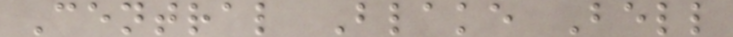Central Blake Bell
